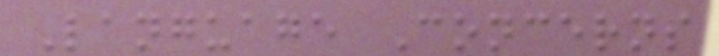Language Concerns
